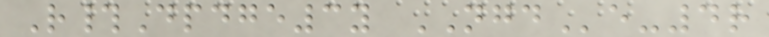R#Dpdge3y NGDe-4r
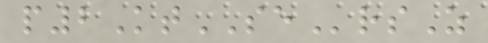p2KtSErsZ
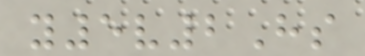y5v2Hs
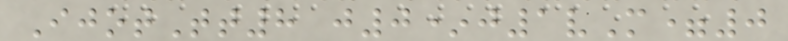IjotTt8 j0*j1vM=0
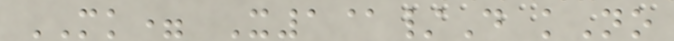MK= X1@/D kNo
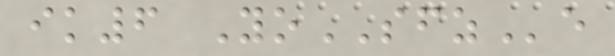ik6 YoSFZe
